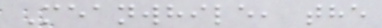Meanwhile, the
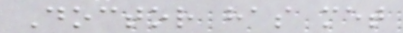Doctor has met
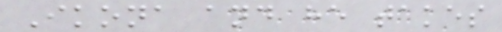Ikona and he takes
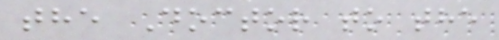the Doctor to the
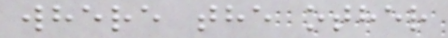where the other
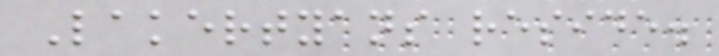Lakertyans reside.
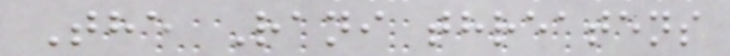The Rani threatens
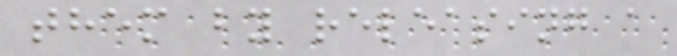them by releasing a
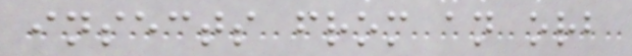insects from an orb
